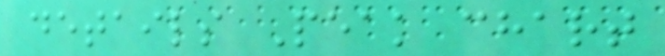details Peak chart
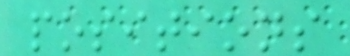positions
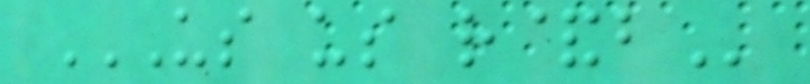US US R&B
